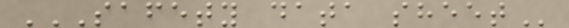SAFETY DATA SHEET
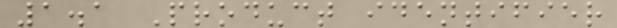1.1 Product identifier
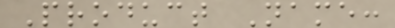Product Name:
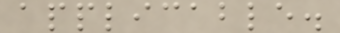applicable.
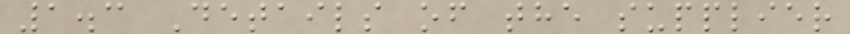1.3 Details of the supplier
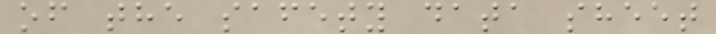of the safety data sheet
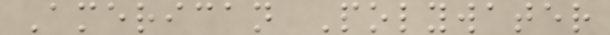American Polywater
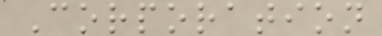Corporation
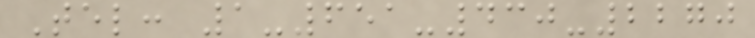Tel: 1-651-430-2270
